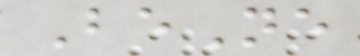BeNe
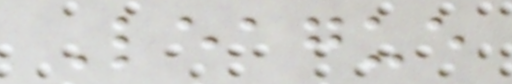League
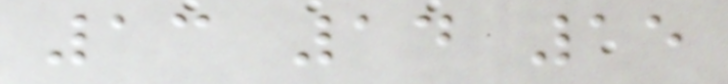13 14 15
